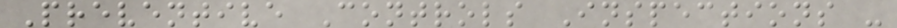Preventive Controls Inspections -
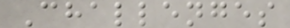Challenges
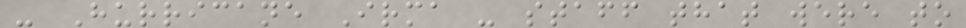- Hurricane Irma - staff that were to
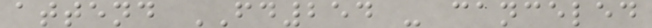attend FD254 - canceled
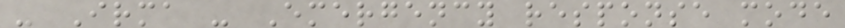- Irma - Emergency response mode
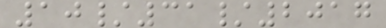10/31/2017
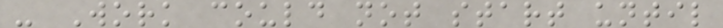- Work could not start until
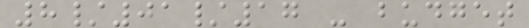8/01/17 - budget
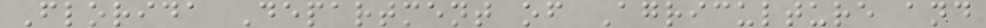Florida Department of Agriculture and
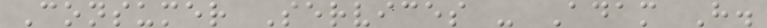Consumer Services - Adam H.
